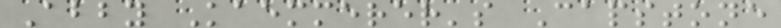Abby Kaemmerer's Capstone
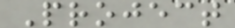Project
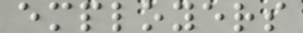employers
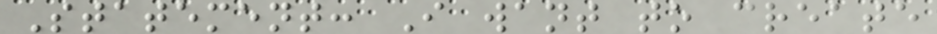Statement: I want to create
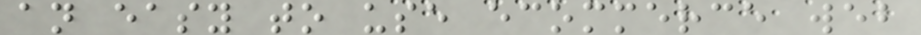an easy to use ecommerce web
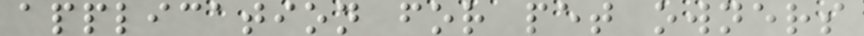application for pet owners
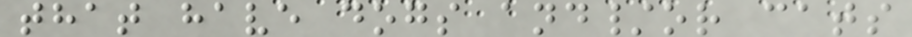that have dogs and/or cats
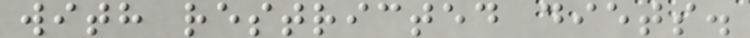with restricted diets.
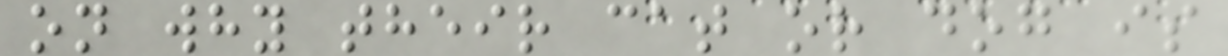on why their cat or dog is
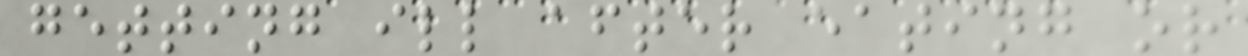getting ill after eating or
